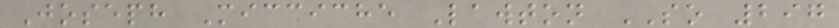Joseph Micciche Lawton SO 297
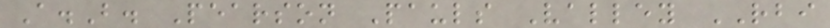A.B. Pearson Pauls Valley RBI
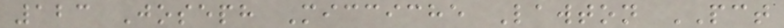123 Joseph Micciche Lawton PCT
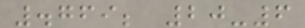.769; 20-6
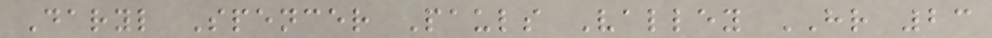Daryl Spencer Pauls Valley HR 23
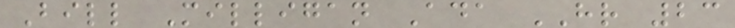Bill Milligan Ada HR 23
